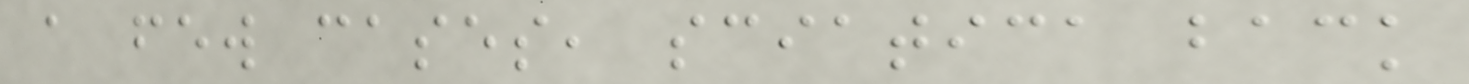a few cases, sciatica back
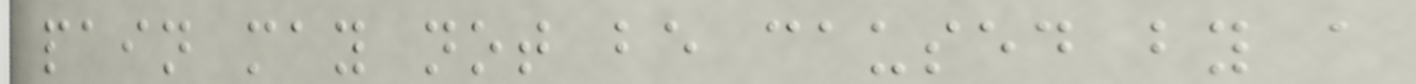pain may not be caused by a
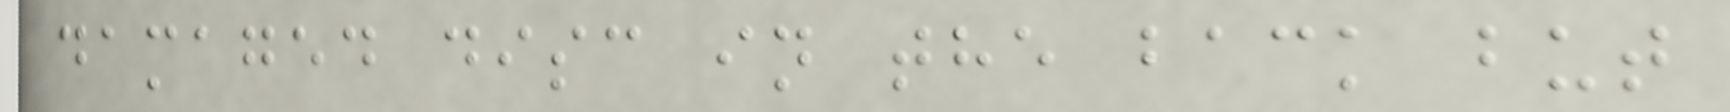damaged disc in the back but
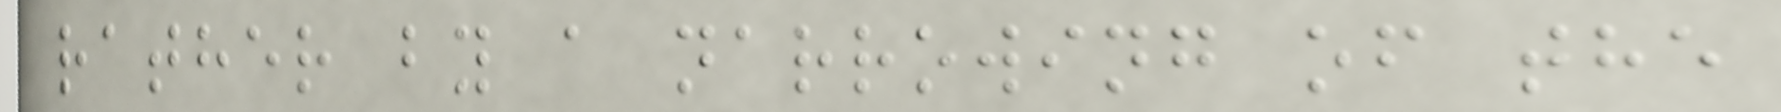rather by a narrowing of the
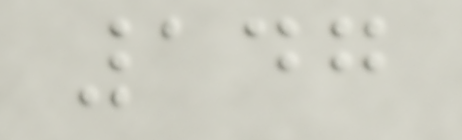147
